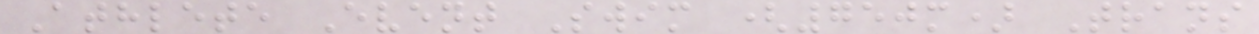Athlete Event Swim (750m) Trans
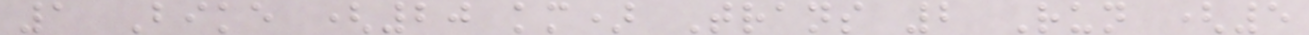1 Bike (20 km) Trans 2 Run (5
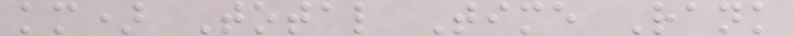km) Total Time Rank
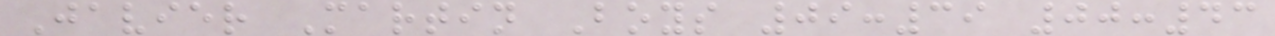Javier Martin Boys 09:39 00:43
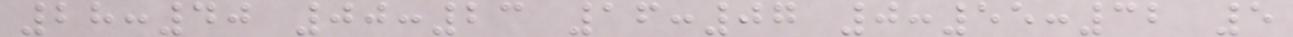28:40 00:23 16:07 0:55:32 5
